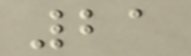21
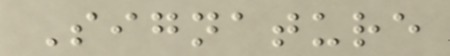Signature
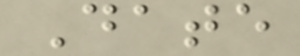Date
